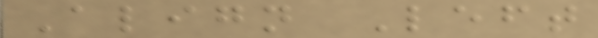Align Left
